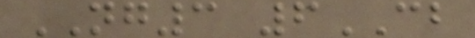NG3 6CB
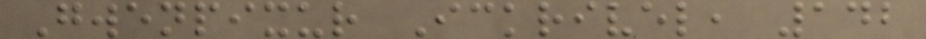Gwenpixur Ickrivel, 142
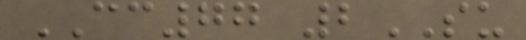CC77 2SU
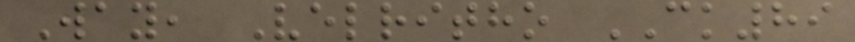Way, Velritho CK89
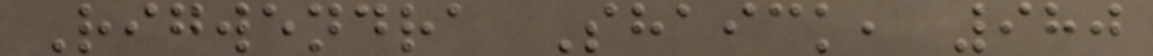Rigwendra Shaick, 980
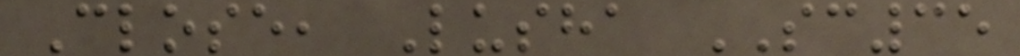Close, Lusha SC35
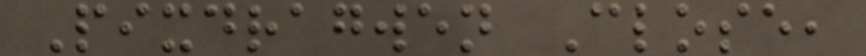Pixdragwen Close,
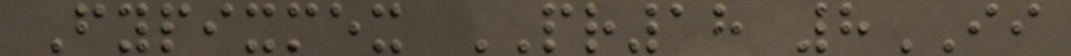Fypixmex PR18 8II
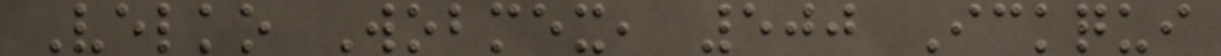Velko Wobmex, 500 Ickqui
